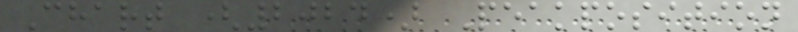Chart (2024) Peakposition
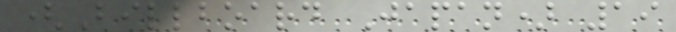(Billboard Japan) 19
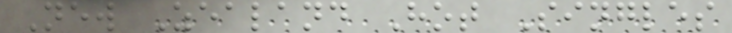New Zealand Hot Singles
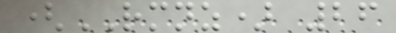(RMNZ) 26
